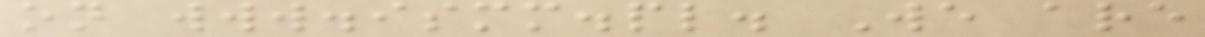on www.ismm.pl. We are
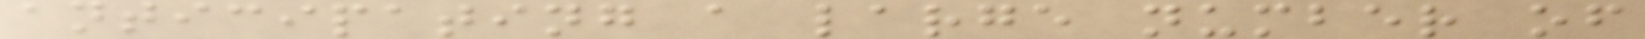anticipating a large number of
